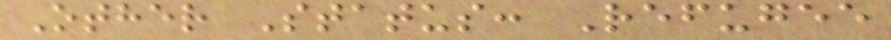Other Status: Refugee
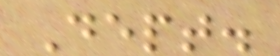Dept.
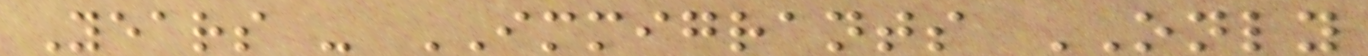Years - IMMIGRANTS ONLY
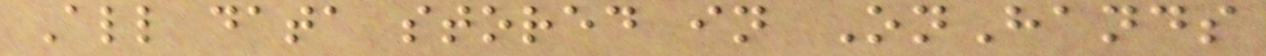All data stored in OnHands
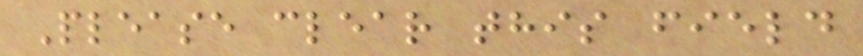Please clear this field
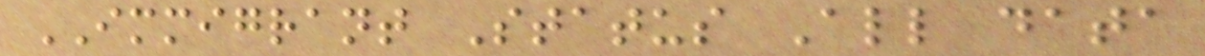IMMIGRANT Status All data
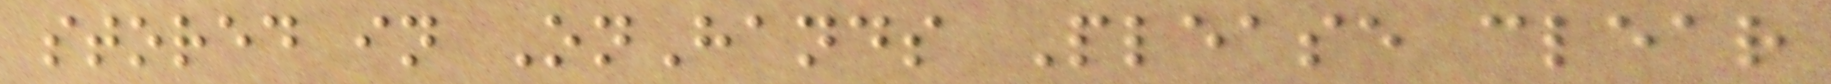stored in OnHands Please clear
